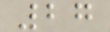27
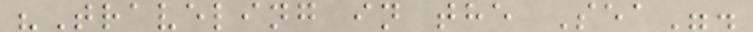"Traveling in the Sea".
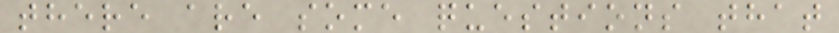there are some questions that
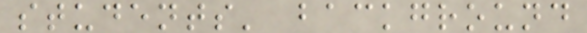students' background
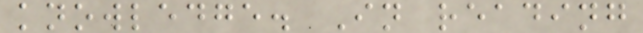knowledge. In reading
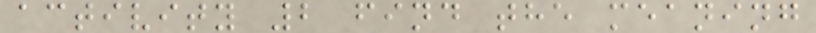activity 2 find the meaning
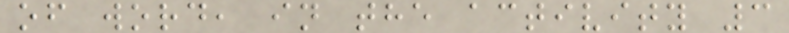of word, in the activity 3
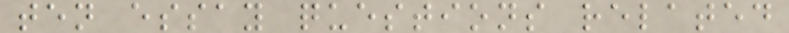ten essay questions related
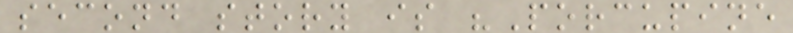second story is "Porcupine
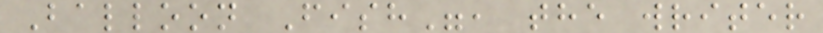Balloon Fish", the writer
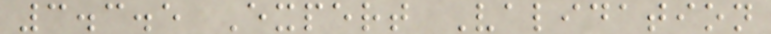3.3.5 Expert Validation
